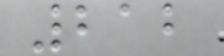212
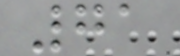71
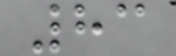83
